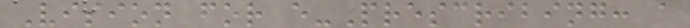Vision for e-Prescribing: a
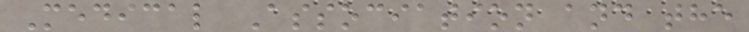Medical Association and the
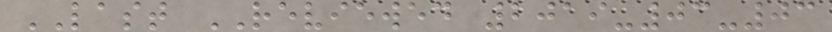LAST REVIEWED 2019-03-03
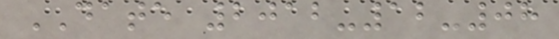DATE 2012-12-08
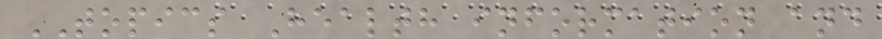TOPICS Health information and
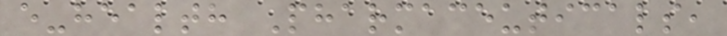e-health Pharmaceuticals,
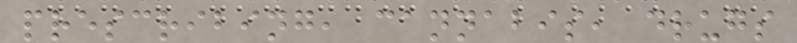prescribing, cannabis, drugs
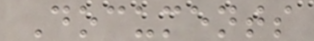Documents
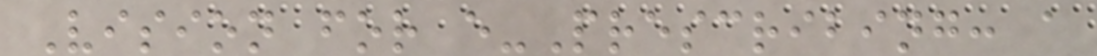Vision for e-Prescribing: a
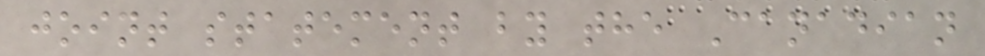joint statement by the Canadian
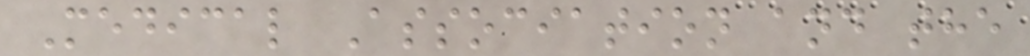Medical Association and the
